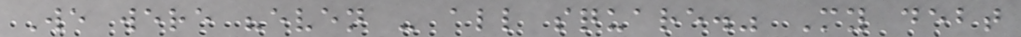We were "even - all square." My debt
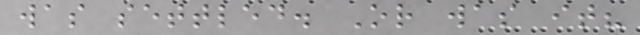was settled. Or was it?
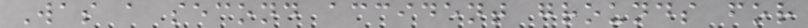Was a second accident grounds for
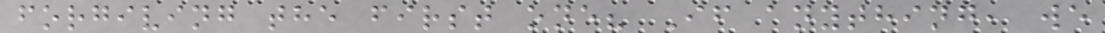forgiving the first one? If anything, we
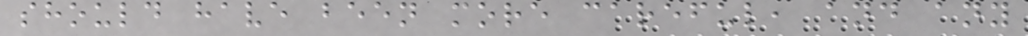should have been more careful, and any
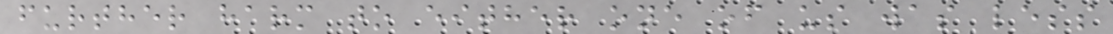further harm to either one of us was less
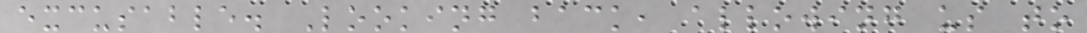excusable. Looking back, allowing us to
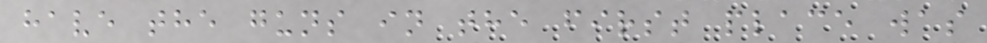have the guns in the first place was
